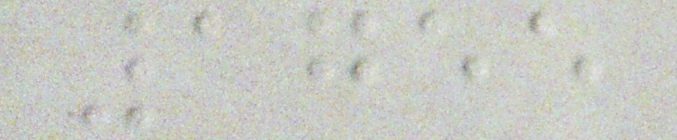1755
